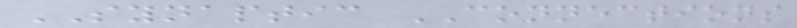SYNAPTIC CONNECTIONS
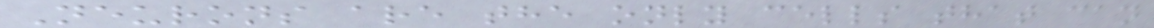Neurons are the only cells that can
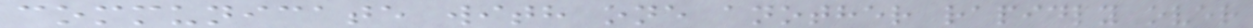communicate with one another rapidly over
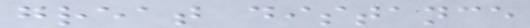great distance
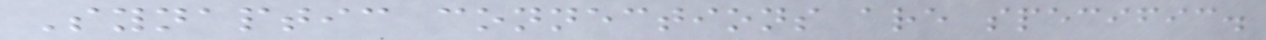Synaptic connections are specific.
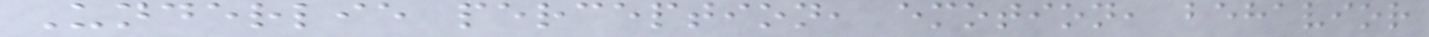Underlie perception, emotion, behavior
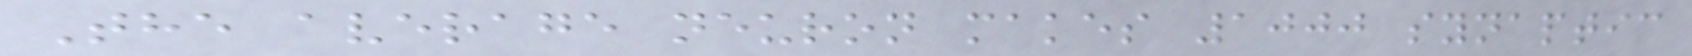The average neuron makes 1000 synaptic
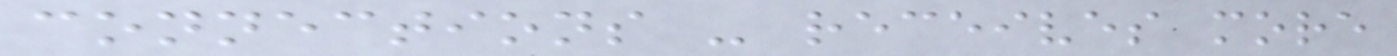connections - receives more
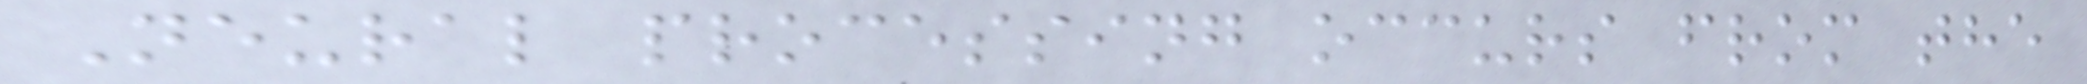Neural processing occurs from the
